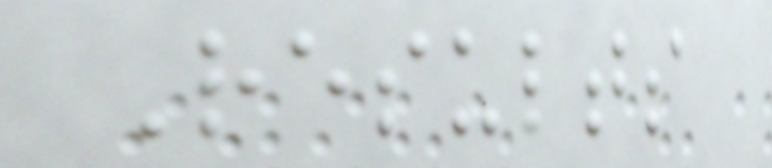Results
